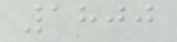1800
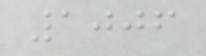1006
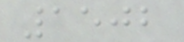1502
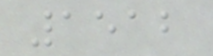1512
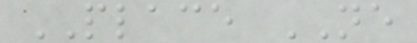PLACE NE
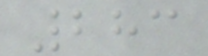283
